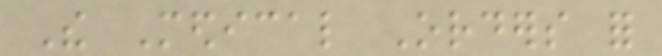The Medical Orders for
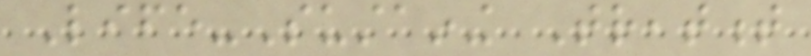Life-Sustaining Treatment
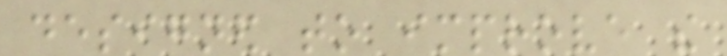designed to improve the
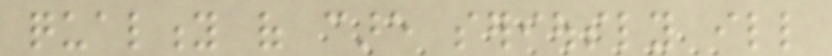quality of care seriously ill
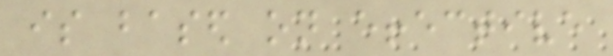is based on effective
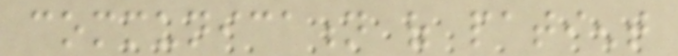communication of patient
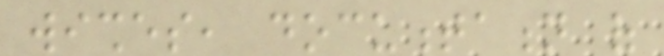wishes, documentation of
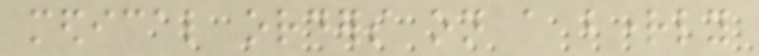medical orders on a brightly
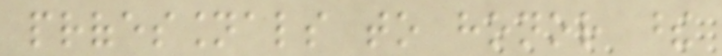professionals to honor these
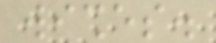wishes.
